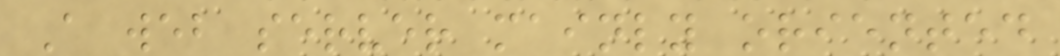A web server mainly oriented
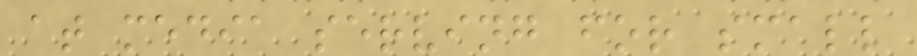at media serving for small
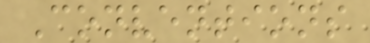Conventions
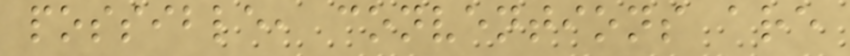possible, conventions are
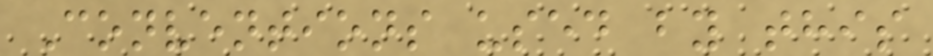Conventions used by this
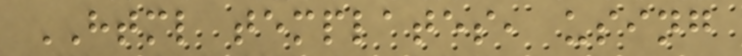HTML templates, using
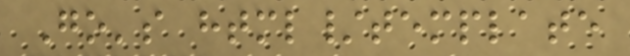Go's html/template
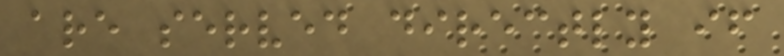are served directly if
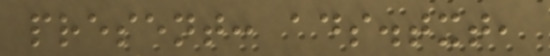present: ads.txt,
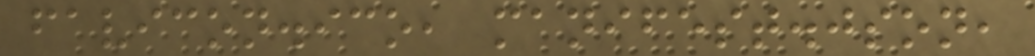favicon.ico, manifest.json,
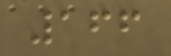166
